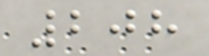208
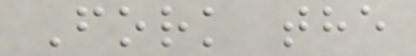Fork the
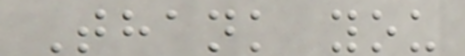Thank you
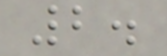2.
